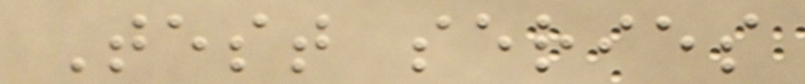Test series
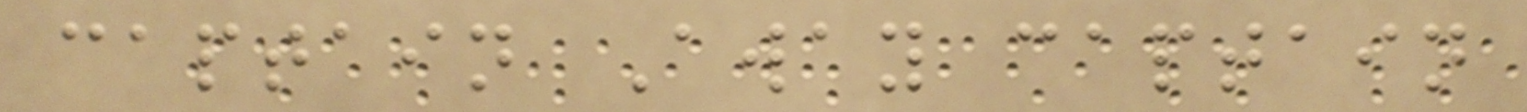captain Away captain
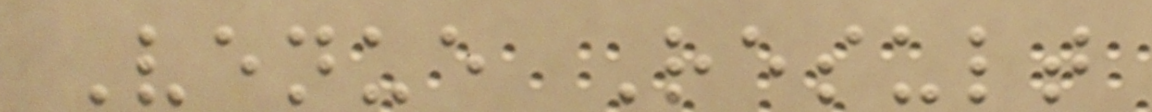Venue Result
